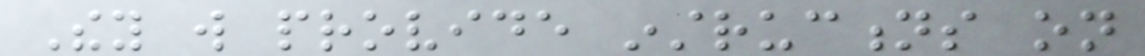They will provide instructions on
